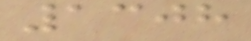1308
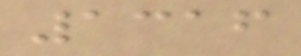1316
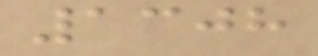1308
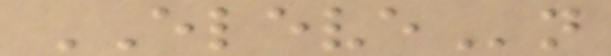ELEVEn
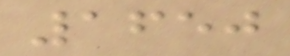1650
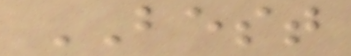BEST
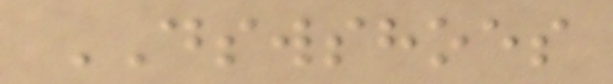DSWSHOES
